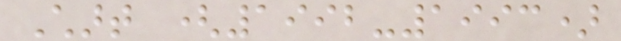Chart (1992-1993)
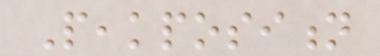Peakposition
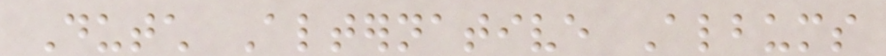Dutch Alternative Albums
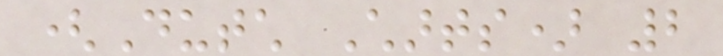(Dutch Charts) 2
